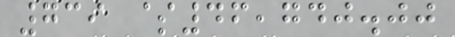739 $46,740.00
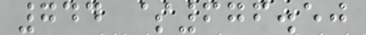744 $676.50
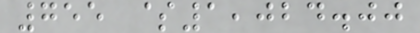755 $1,024.00
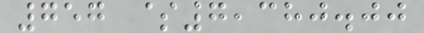757 $7,380.00
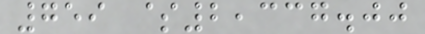759 $2,337.00
